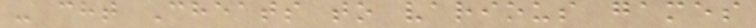- cht Cheats to various games
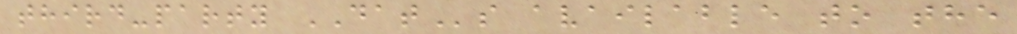third-party DATs available to the
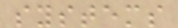systems
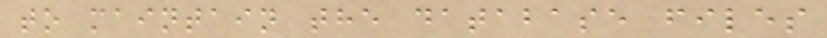to maintain the database files
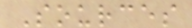Sources
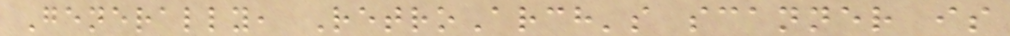Generally, RetroArch's scanner is
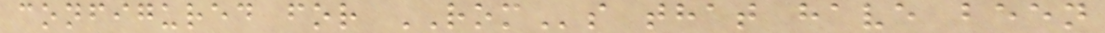configured for ROMs that have been
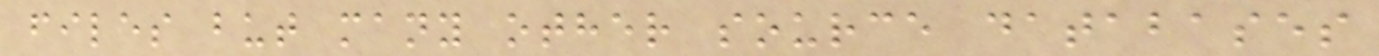files but many other source databases
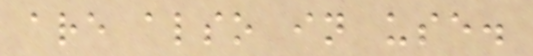are also in use.
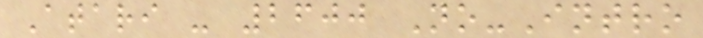Atari - 2600 No-Intro
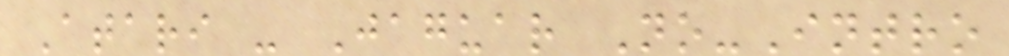Atari - Jaguar No-Intro
